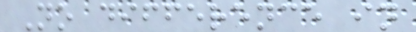No difference in
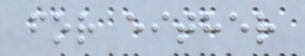for either
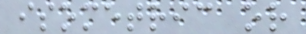isometric or
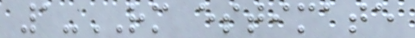1-RM estimate
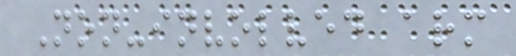Non-involved arm
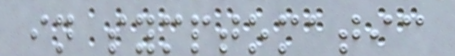in symptomatic
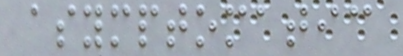asymptomatic
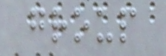group
